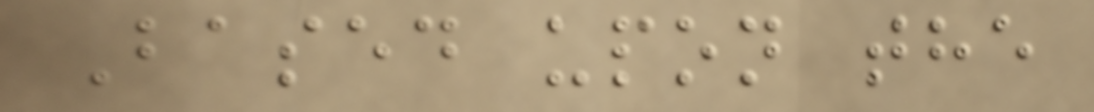Based upon the
